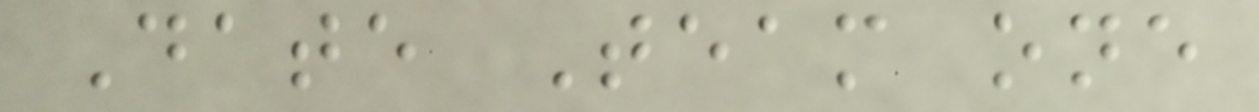Date Team one
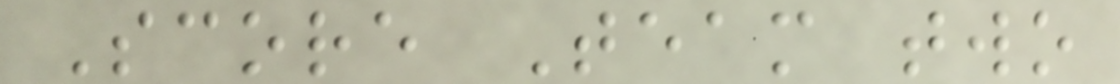Score Team two
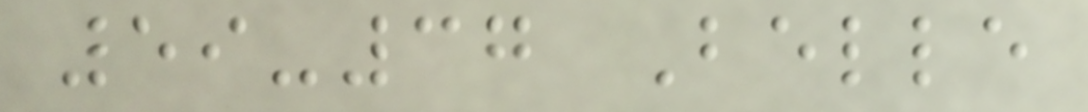59-37 Belle
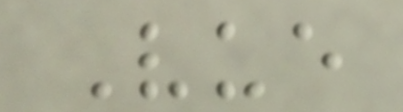Vue
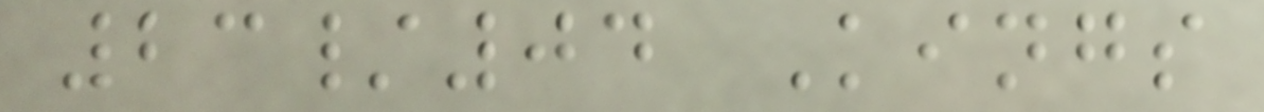23/04 Kings
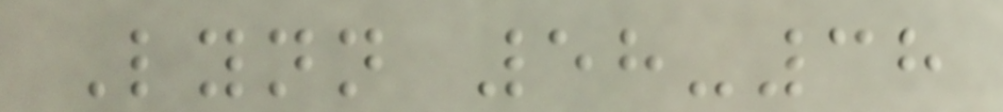Lynn 58-38
